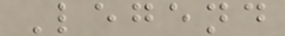Legend
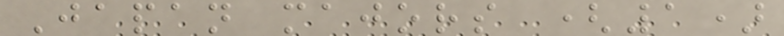Japan majors (1)
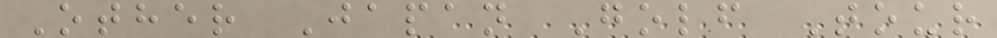Other Japan Golf Tour
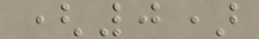(0)
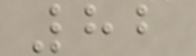82
